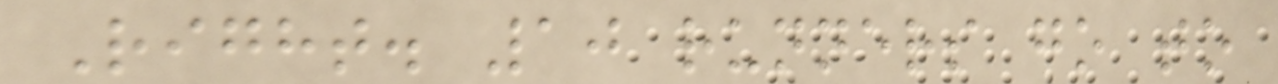Right. 10 runners go to
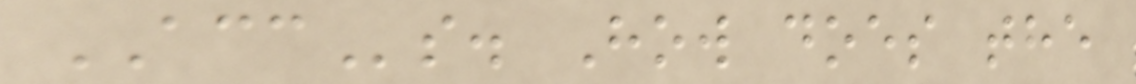ACCs. How does the
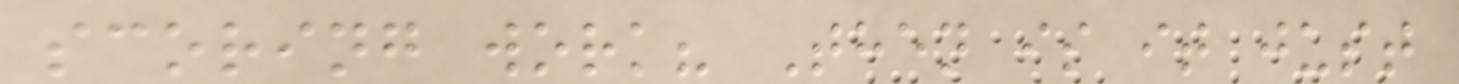scoring work? Then is it just
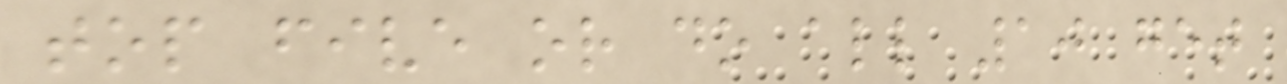top five or do all 10 get
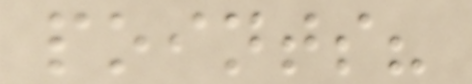points?
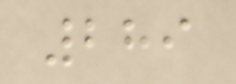289
